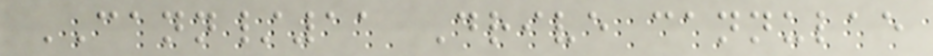CANN/11 Drive cannulae
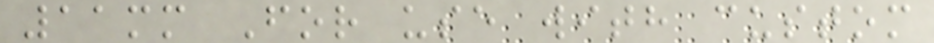11mm For use with custom
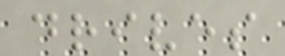drives
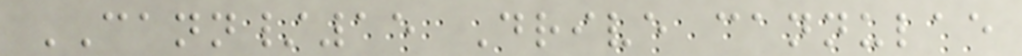CANN/15 Drive cannulae
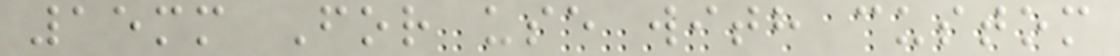15mm For use with custom
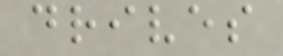drives
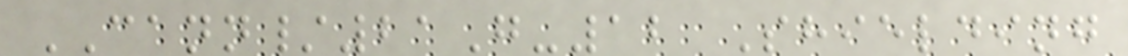CANN/21G-12 Shielding
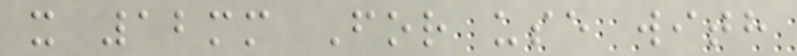x 12mm For use with
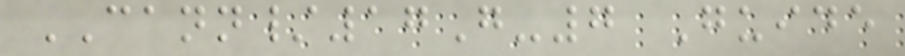CANN/17G-7 Guide
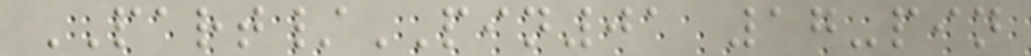PART/PIN01 17-pin
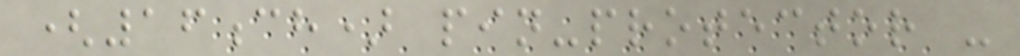(16ch) pin-protector -
